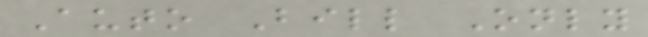Auto Bill Only
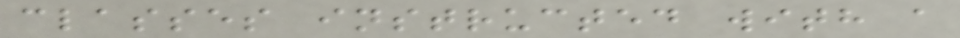classes instructed with a
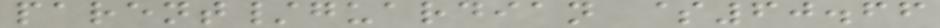parent/guardian $60.66
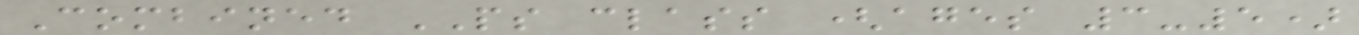Combined PS class (ages 3-5)
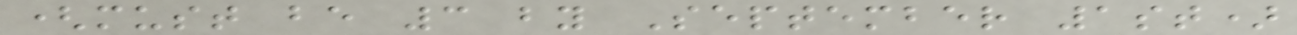(must be 3 by September 1st)
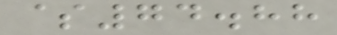$74.88
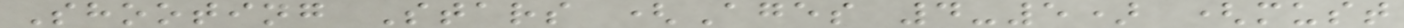Shooting Stars (Ages 4-5) (must
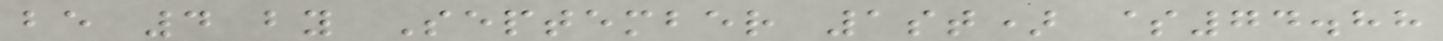be 4 by September 1st) $74.88
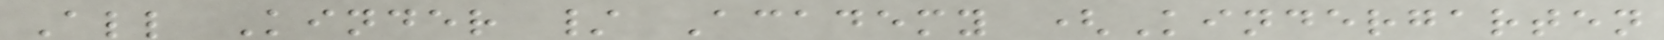All Kinder / Academy (Kindergarten
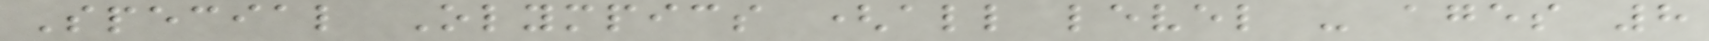Special Olympics (all level - ages 8
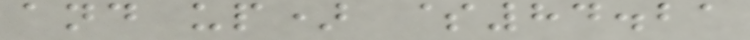and up) $84.21
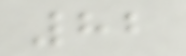82
